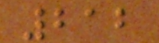212
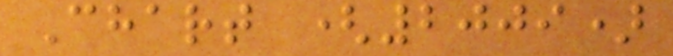Chart (2009)
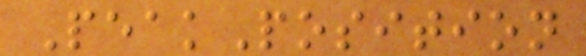PeakPosition
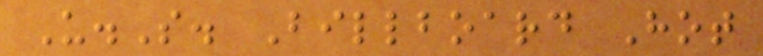U.S. Billboard Hot
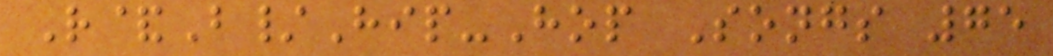R&B/Hip-Hop Songs 75
